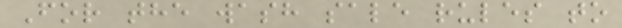For the wash sale rules to
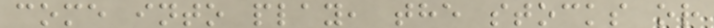come into play, the stocks or
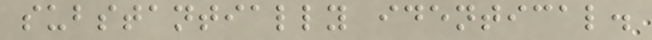substantially identical.
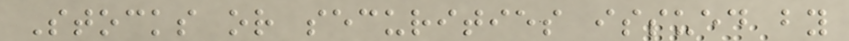Stocks or securities issued by
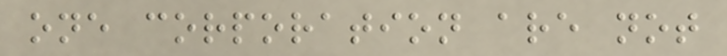one corporation are not
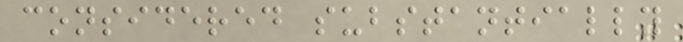considered substantially
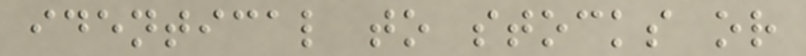identical to stocks or
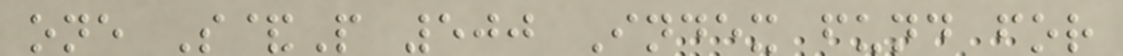one S&P 500 Index fund for
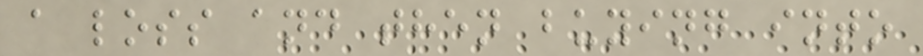a loss and then buying into
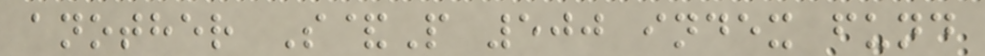another S&P 500 index fund
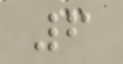6
